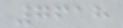7618
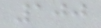100
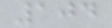104
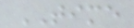TIME
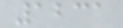1231
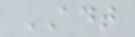ADT
